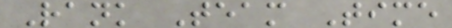Rank Team Time
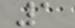1
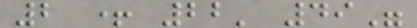2 + 22' 49"
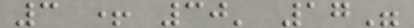3 + 30' 17"
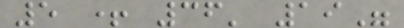5 + 36' 19"
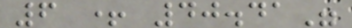6 + 40.41"
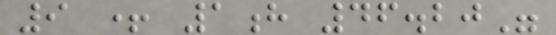9 + 1h 46.20"
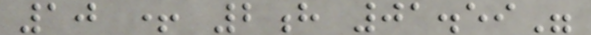10 + 2h 01.59"
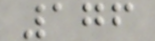176
